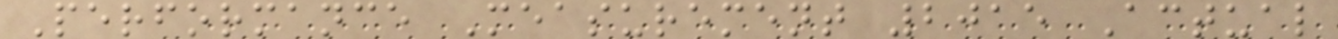Performance Measurement 2015 Actual
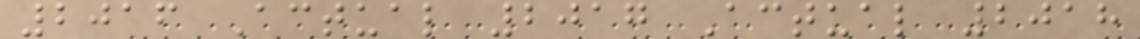2016 Actual 2017 Actual 2018
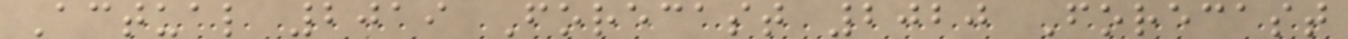Actual 2019 Forecast 2020 Forecast
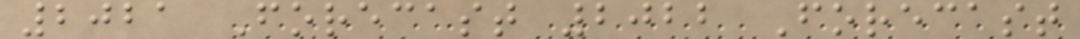2021 Forecast 2022 Forecast
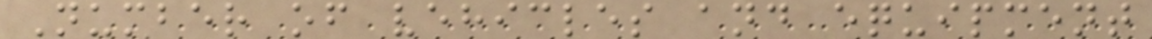Number of vehicles and equipment
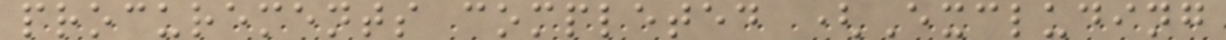procurements completed (Excluding
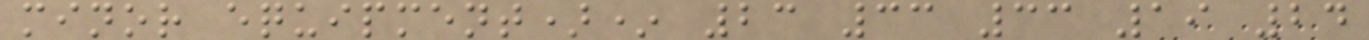minor equipment)* 23 33 33 19 24
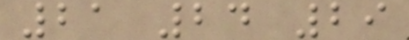21 24 29
